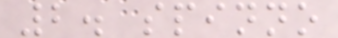2. spinno
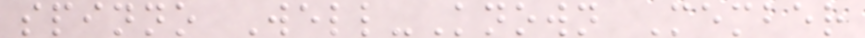spinno Well-Known Member
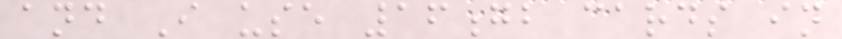and I use 16gb cards in
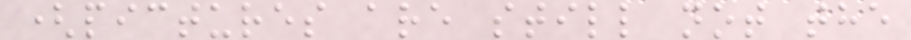(pictures are still not the
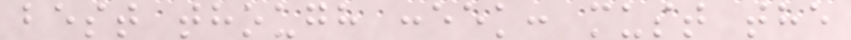best though :eek: must the
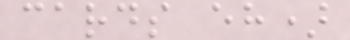cards eh)
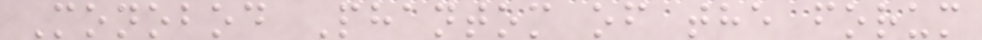Monobod Phantom of the forum
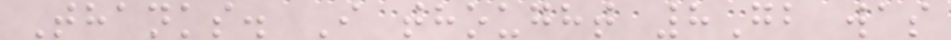Thanks. I thought 8Gb was
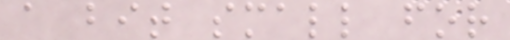a bit small for
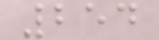254
